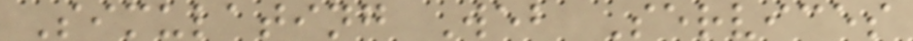Simulating Web Services
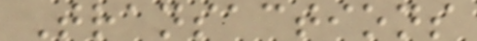Transactions
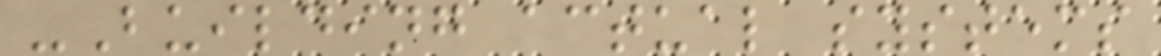-Building actual systems
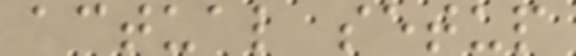actual setup
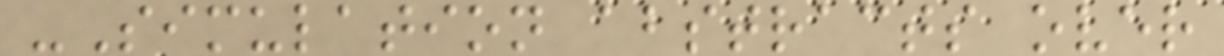-Simulation abstracts over
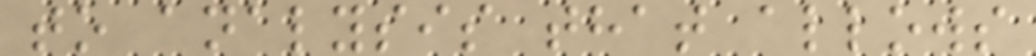to analysis that allows
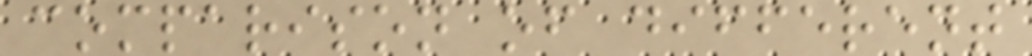comparison of different
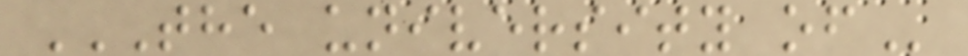THE UNIVERSITY OF
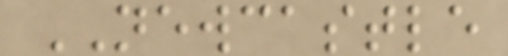NEWCASTLE
